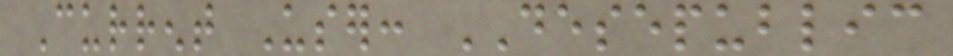Current User: DESEPUBLIC
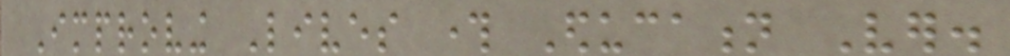Improving Lives through Education Ver.
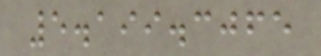5.199.3065
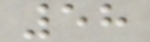58
